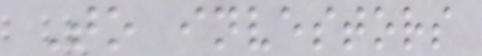To investors
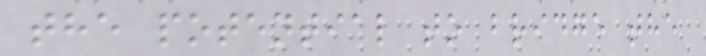the potential to bridge the
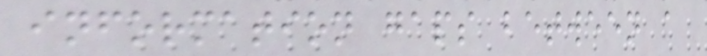information gaps between a
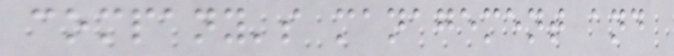company's management and
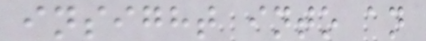insight into an
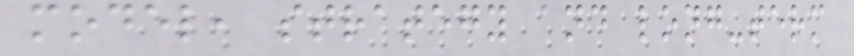model, strategy and long-term
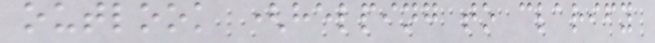outlook (helping to clarify
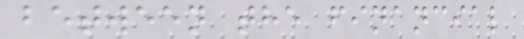between the financial
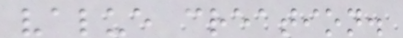value creation.
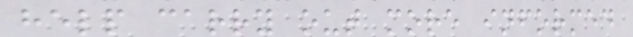help carry out more informed
